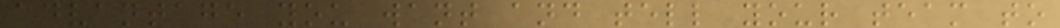advantage you want and tell your team to
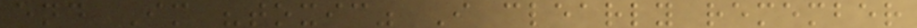end Im "toxic" I clearly remember
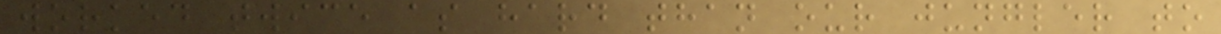worked twice as hard than our jungler to
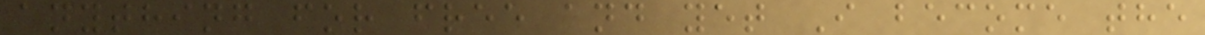anything for free and yet I become the
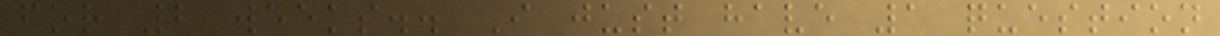for 2 weeks.. I just have 1 question
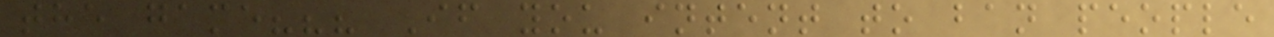the game??? If you intent to ban people
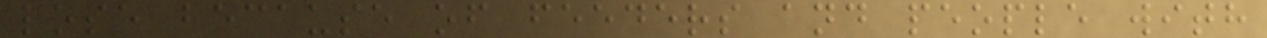lose because of feeders and people with
